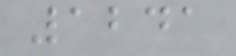1241
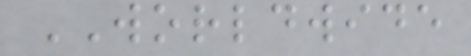WORLDWIDE
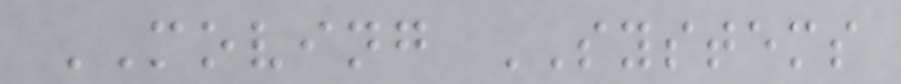MOVING SYSTEMS
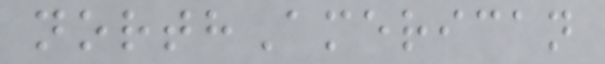northAmerican
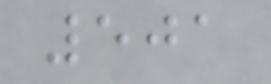501
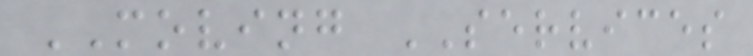MOVING SERVICES
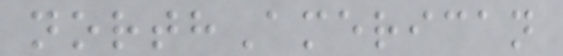northAmerican
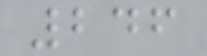246
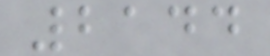2144
